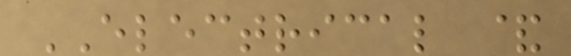ELECTRICAL &
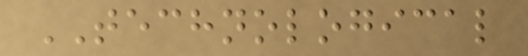TECHNOLOGICAL
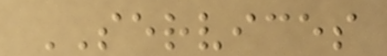SERVICES
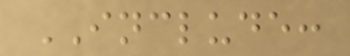INCLUDE:
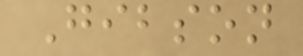Gibson
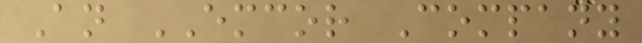An EMCOR Company
